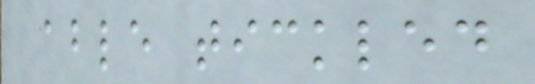able tickled
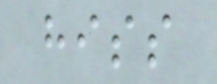hiss
